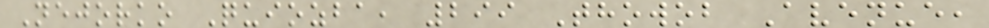Nejorko Quiozba, 299 Thowob Avenue,
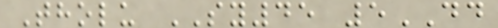Tholu SY45 5DD
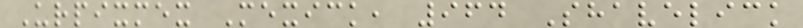Urpixmex Mexick, 964 Shavelick
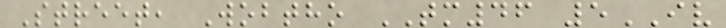Street, Wobtho TM46 5IV
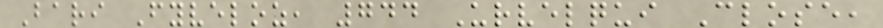Bari Fyveloz, 744 Urvelqui Close,
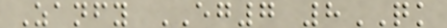Zanfy EG7 8QK
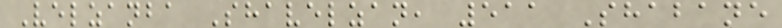Velzanba Shavelzan, 511 Shabane
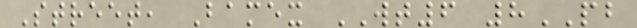Street, Bamex WT6 8PB
